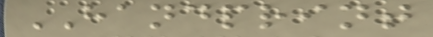HANDPRINT
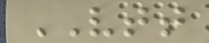VTT
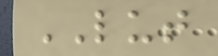LUT
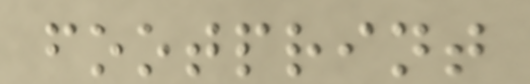footprint
